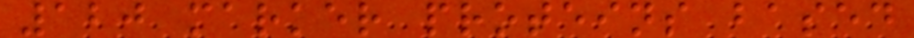120 marker proteins based
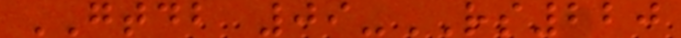GTDB 09-RS220
